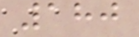180
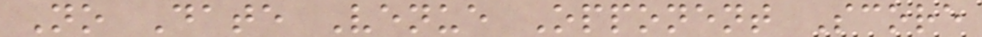No Date Venue Opponent Score
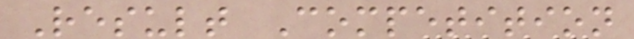Result Competition
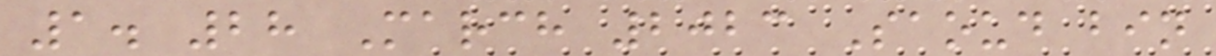1. 28 March 2023 Saoud bin
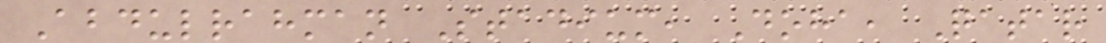Abdulrahman Stadium, Doha, Qatar
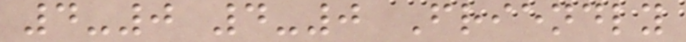4-0 4-0 Friendly
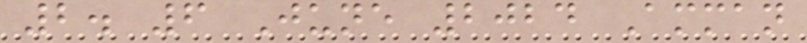2. 6 June 2024 Amman
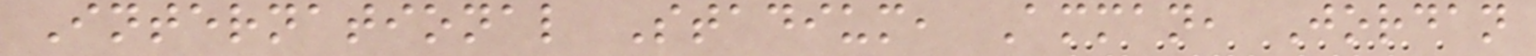International Stadium, Amman, Jordan
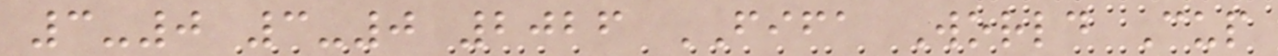3-0 3-0 2026 FIFA World Cup
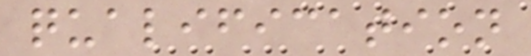qualification
